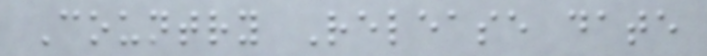Country Release date
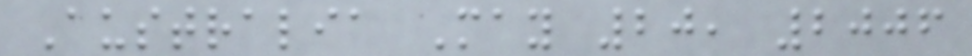Australia May 20, 2006
